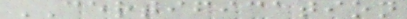CERTIFICATION
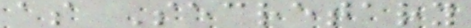as Secretary
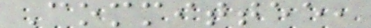Committee,
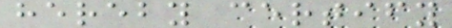hereby certify
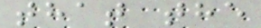that the
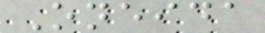Oneida
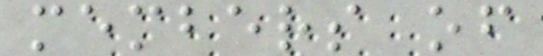members of
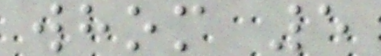whom 5
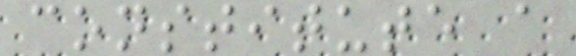constitute a
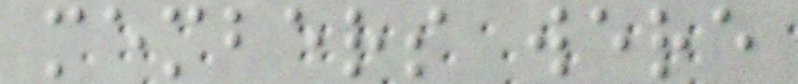members were
